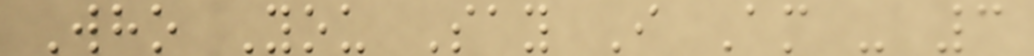Who You Say I Am - 3
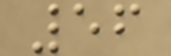56
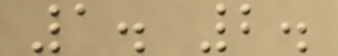1. 2.
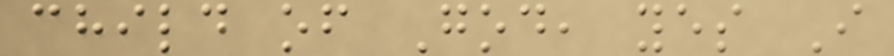child of God, yes I
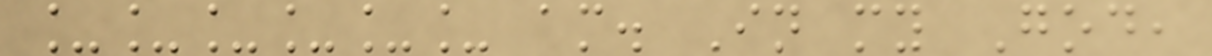______ am. In my God,
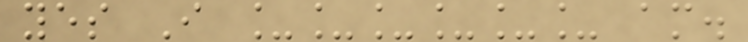yes I ______ am.
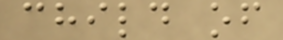child of
